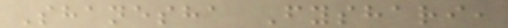Shanesha Fyshari,
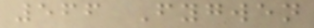566 Fygwen
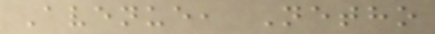Avenue, Netho
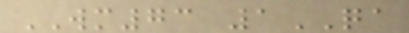WM73 1QA
